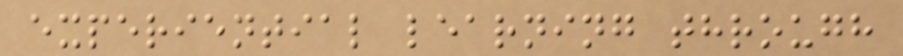experiential learning through
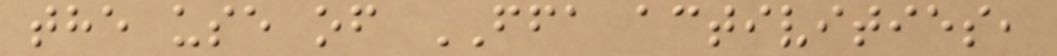the use of FFA activities,
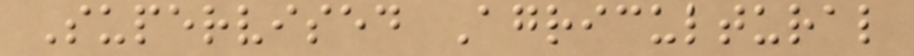Supervised Agricultural
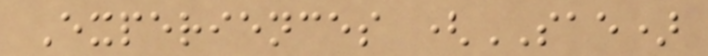Experiences (SAE)
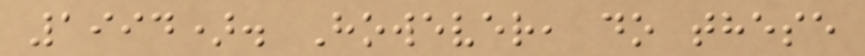1994). However, do these
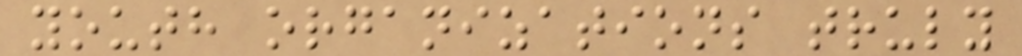youth organizations truly
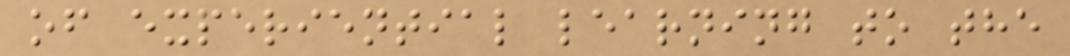of experiential learning to the
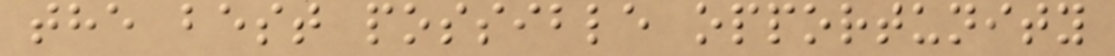the best possible opportunity
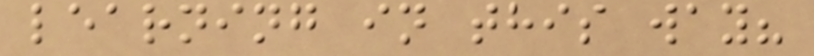learning in this way?
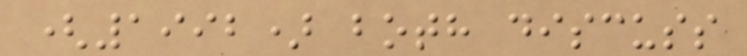(1992) both discuss
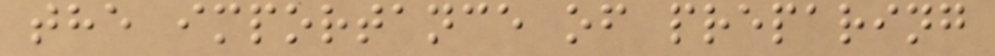the importance of preparing
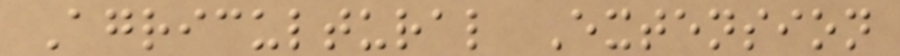Agricultural Extension
